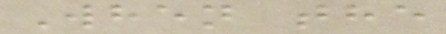When the
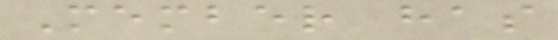Member has
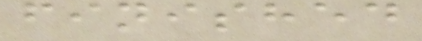finished
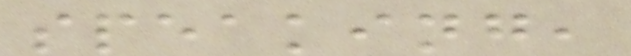speaking,
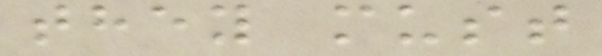they must
